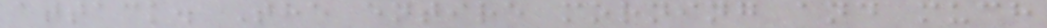attack. The entire morning and much
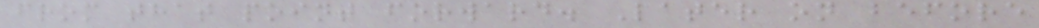from that point forward. Later on before
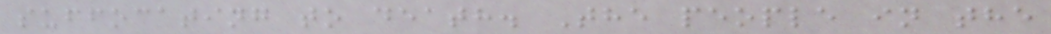suffocating to death. The people in the
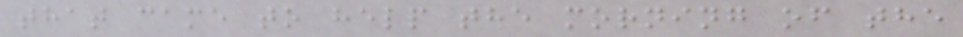that came to help the morning of the
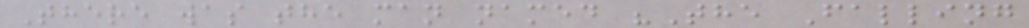There was the man named "The Falling
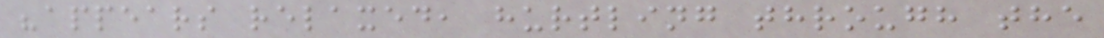"appears relaxed, hurtling through the
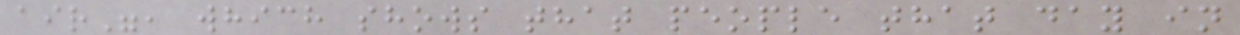air", which shows that people that day in
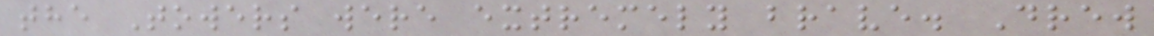the Towers were extremely brave. Drew
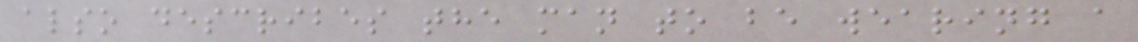also describes the man to be wearing a
